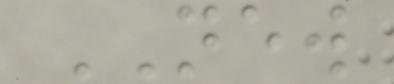NEW
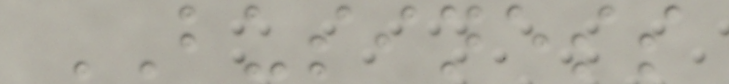BUSINESS
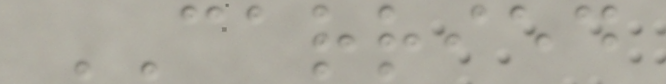CARRIED
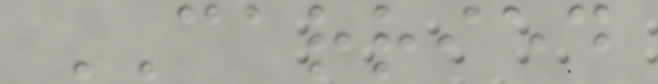CARRIED
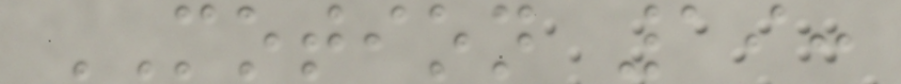MOTION 19:
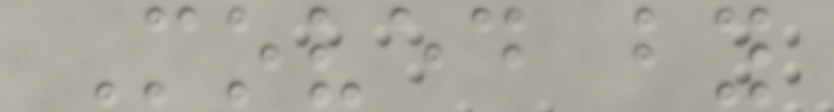Moved by
